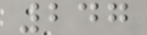247
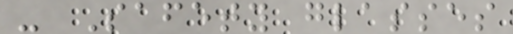- Safety glasses
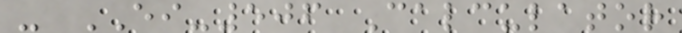- EI-506 Calculator
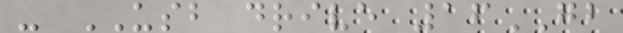- USB drive 16GB
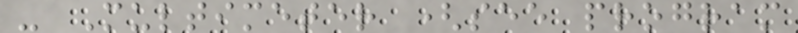- Multimeter (see program
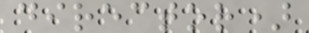director)
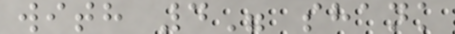with 4" shank
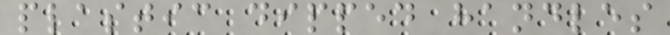plastic dipped handles
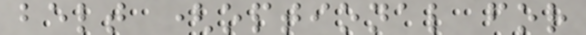belt (optional for
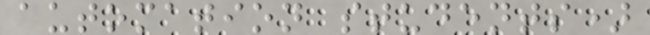automation students)
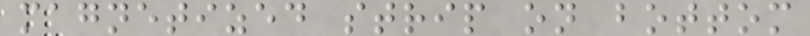magnetized strip on bottom
